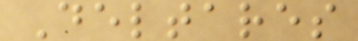Deltares
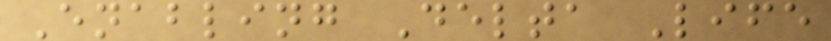Enabling Delta Life
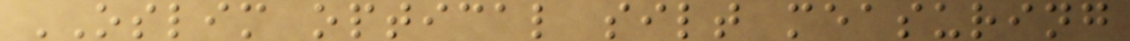OSLIM optical silt measuring
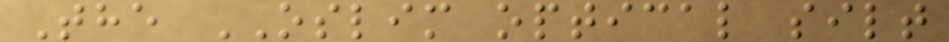The OSLIM optical silt
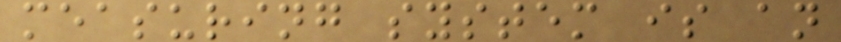measuring system is an
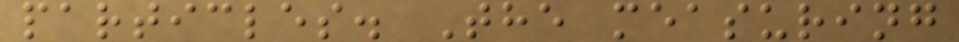particles. The measuring
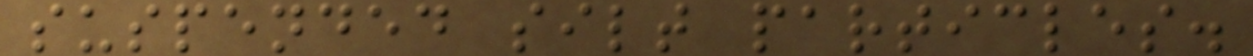suspended silt particles.
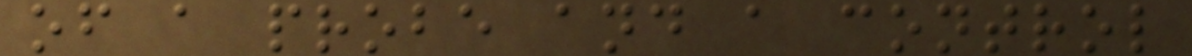of a probe and a control
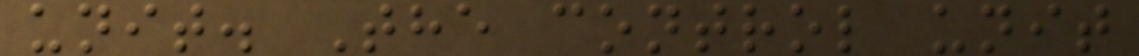unit. The control unit
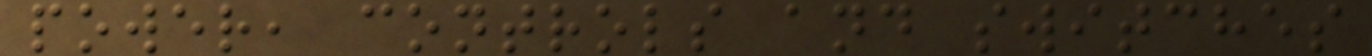power, controls and switches
